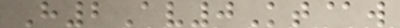H2Av0Kt@w
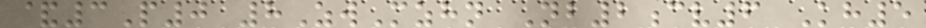&3P0 8ZwMzhn Nb2cv6 Kh5
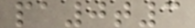pa0t3
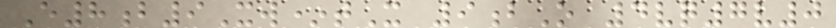E8b9Xw*tX 9bO 4vq7v0
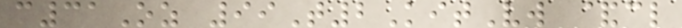c31Oz 99T2KitVw &cl
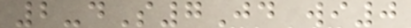2-dS7Jd wi0
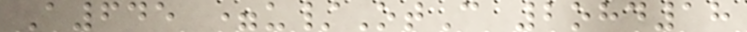A645 =u/OtC 2ohd18
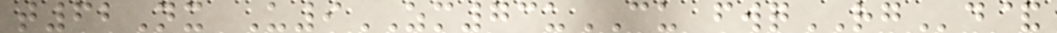t62Nx U9ZM73uCU fwqRGd&
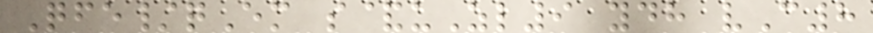Qfe/qEm s&uZl9 ydh vC8
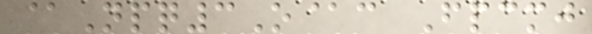@Npq3O@c Fpcmj
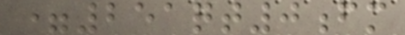=251qt0fm
